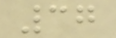37
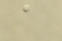a
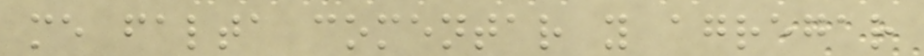me falta comentar y agregar
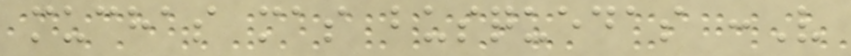muchas mas busquedas :V
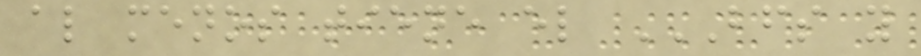al menos tiene el BFS Y
